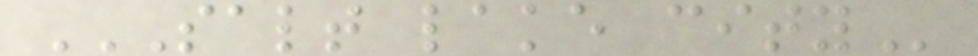SALT LAKE CITY
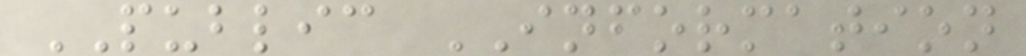PUBLIC INFORMATION
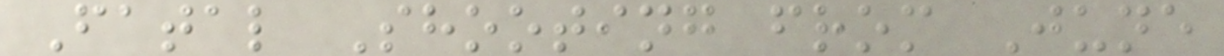Fatal Shooting from June
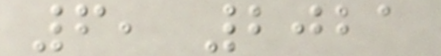6, 2021
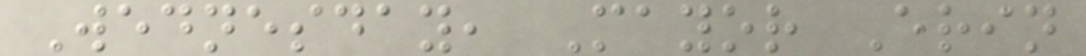Wednesday, Mayor Erin
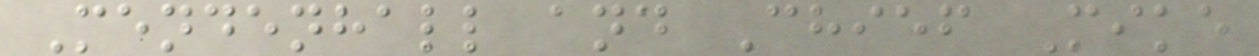Mendenhall and Chief Mike
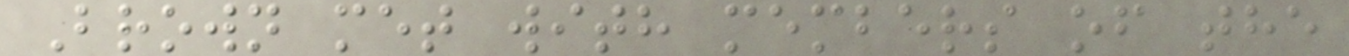Brown met with members of the
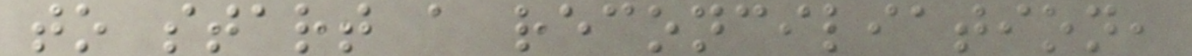to start a reconciliation,
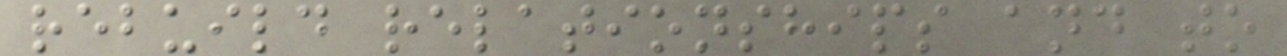rebuild relationships and to
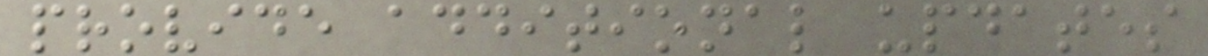provide additional updates
